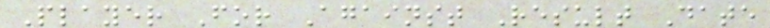Player For Against Result Date
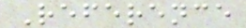Reference
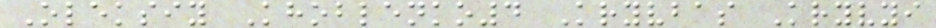Oleksiy Khoblenko4 Kryvbas Kryvyi
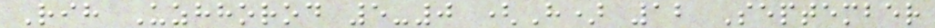Rih Uzhhorod 5-0 (H) 12 September
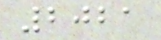2021
